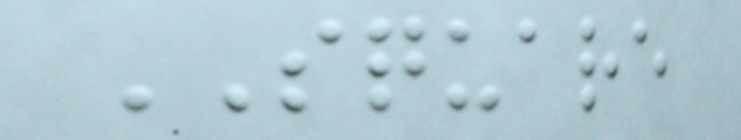SQUARE
